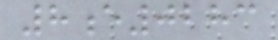8e0283
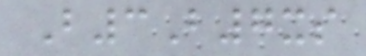B3B7xs
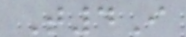T4I
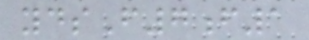ydsF7f1
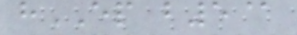hEP b5@
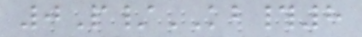0P/KB#8
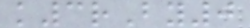k3rBy0
